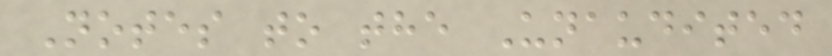Notes to the Unaudited
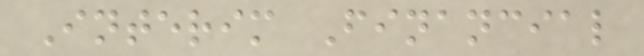Interim Financial
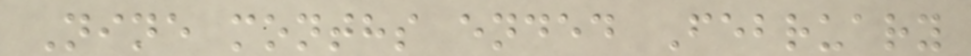Nine months ended February
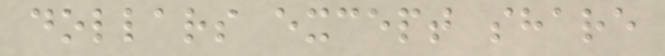dollars except share
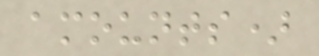amounts)
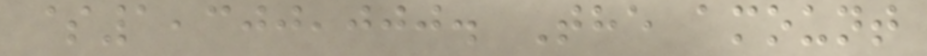$1,300,000. The amount
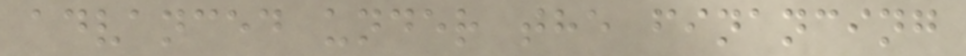advanced under the financing
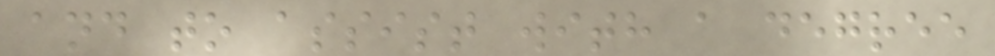and to assist with a degree
